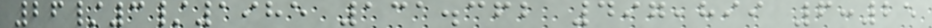26/3/1985 131.362 497,899 6:25
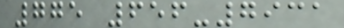775 656-7931
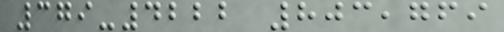379-4222 803,769
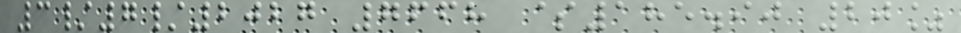3/7/2027 7668 $185.90 20%
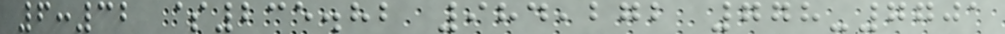6:32 $235.82 984,272 778-7701
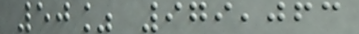50% 979,063
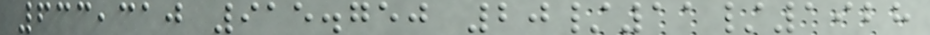633,310 915.750 20/11/1928
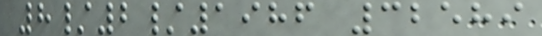8/2/1986 32589
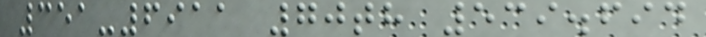351-6911 70th 539.694
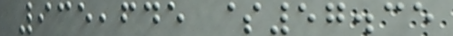935,645 $57.35
